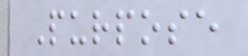Purpose
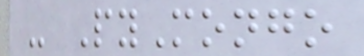- PyMongo
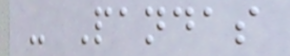- Pandas
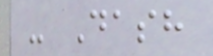- Dash
